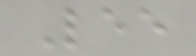Lee
